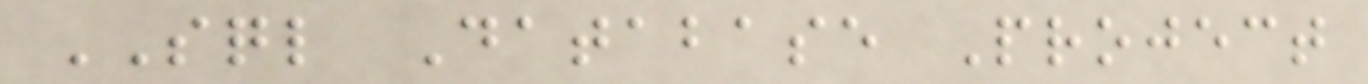SQL Database Project
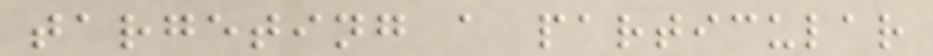targeting a particular
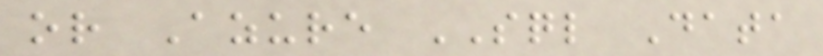or Azure SQL Data
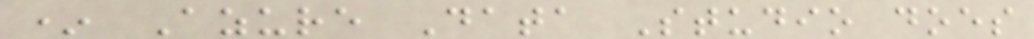* Azure Data Studio does
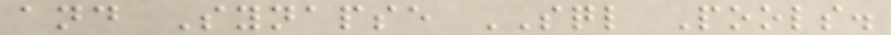and Synapse SQL Pools.
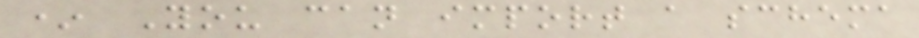* You can import a schema
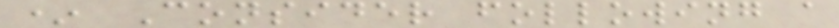* Consider following a
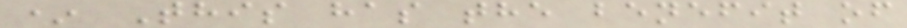* This has the benefit of
